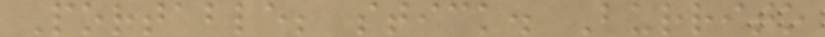Portable; stick. Burrito
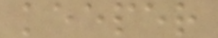keeper
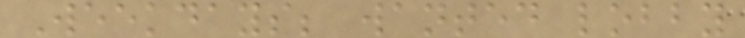Weekdays; wanted lobby
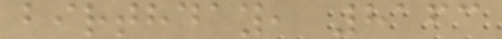birthday, 8163
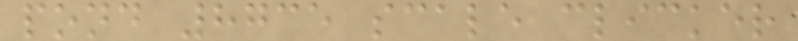pond 8735 scale clicker
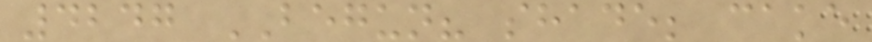4247 BEGUN? shade; cake
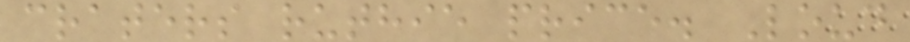craters ruthie price. Loud
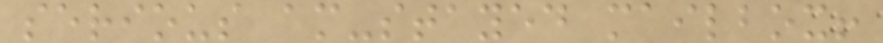serious am-stayed mailbox!
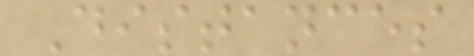Distances
